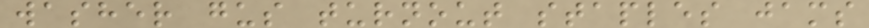washer gus turnout staples jams
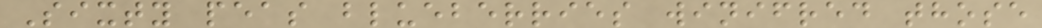Sixty peas blueberries winifred those
